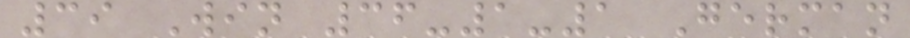39 Win 36-1-1 German
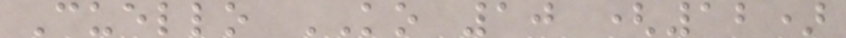Cuello KO 10 (12)
